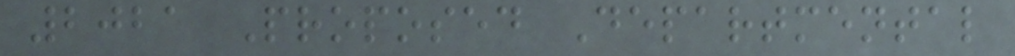2021 Proposed Departmental
